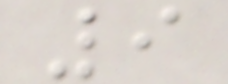9
